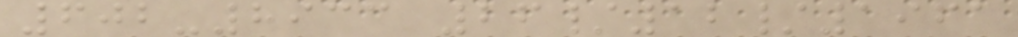602-8933 26/12/1961
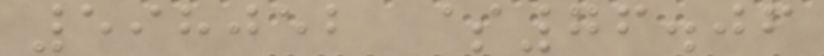598052 $76.06
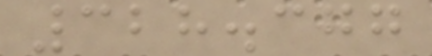328.377
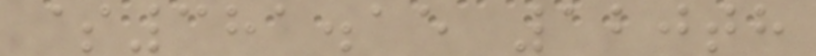$381.15 120th
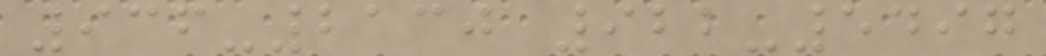936-2130 922-5497
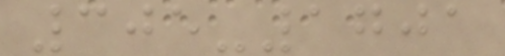305-1701
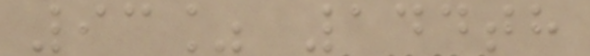93% 144th
